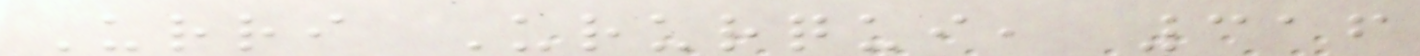Urri Ururqui, 316
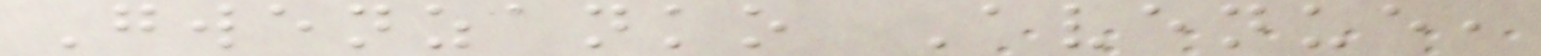Gwenzanko Avenue,
